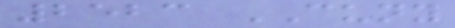2523 CUNY
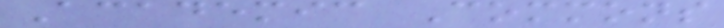Academic Commons
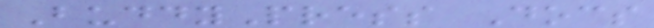BuddyPress Docs
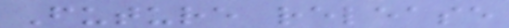Future release
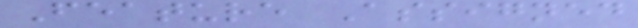Feature Assigned
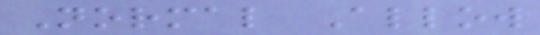Normal Allow
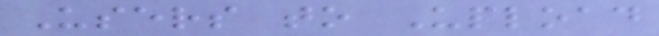Users to Upload
